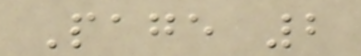Page 2
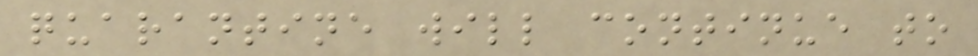quarantine will continue to
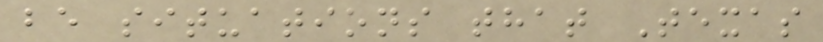be situations that Texas
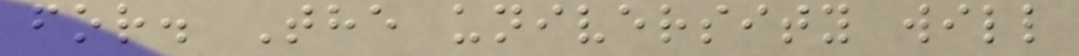for. The university will
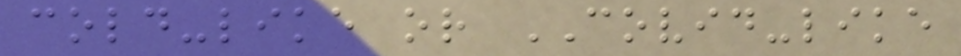cold-like or COVID-like
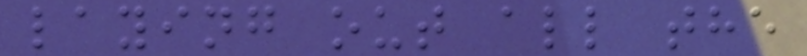laying out all the
